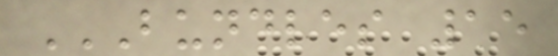BUNDLES 15
